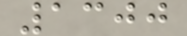1300
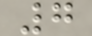7
